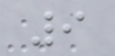9
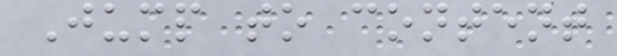Jump to content
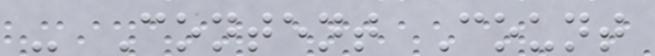- Content Count
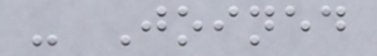- Joined
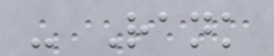- Rank
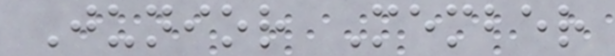Junior Member
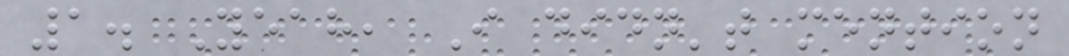1. Yeah, I didn't mention
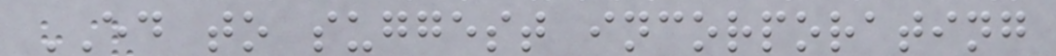ED to suggest incorporating
